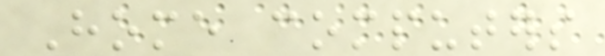Home computers
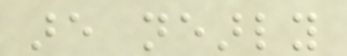are nearly
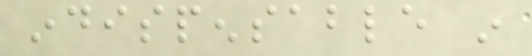indispensable in
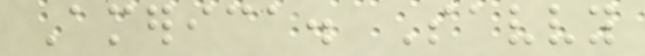America. Savvy
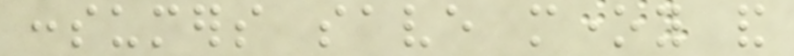consumers save money and
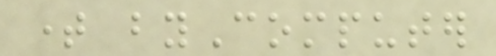time byComputer
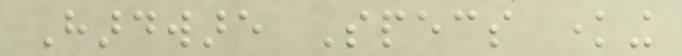Hardware Specs knowing
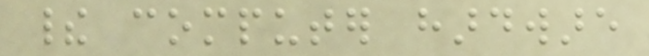their computer hardware
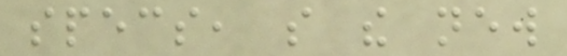specs, so the new
